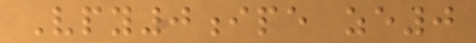Vpy0ipe ze0
